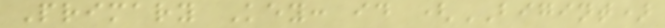Primary Key: id (BIGINT)
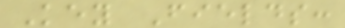Key Fields:
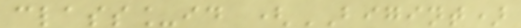class_id (BIGINT)
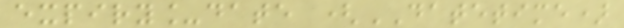expiry_date (DATETIME)
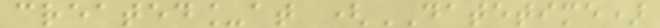created_at (DATETIME)
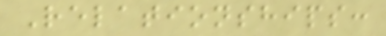Relationships:
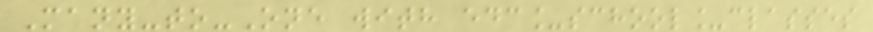Many-to-One with edc_school_classes
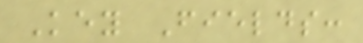Key Fields:
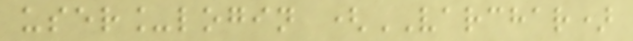user_login (VARCHAR)
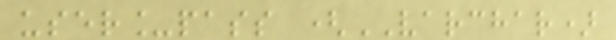user_pass (VARCHAR)
